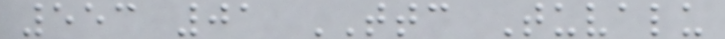553 01 TTC Tuvalu
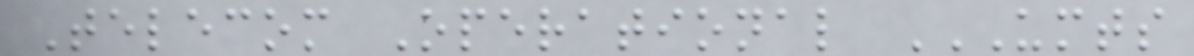Telecom Operational UMTS
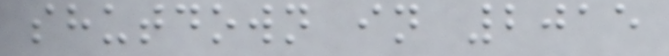shutdown in 2015
